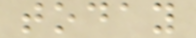today
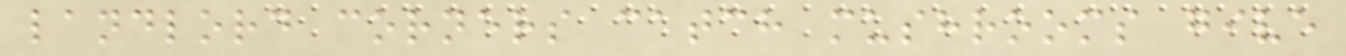landlord corners catch mushrooms give
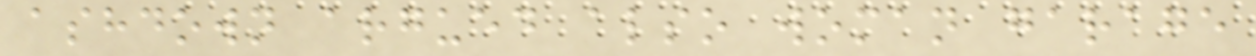ashdown argued also woman garage
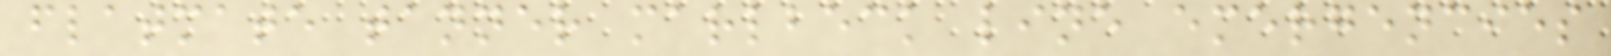flatmate tanner marlbeck line emergencies
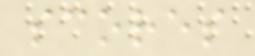scores
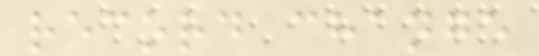record change
